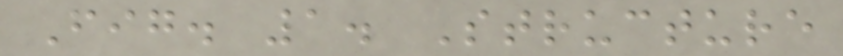Fig. 1. Structure
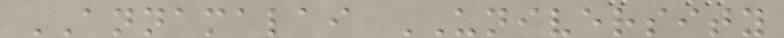ANNAMALAI UNIVERSITY
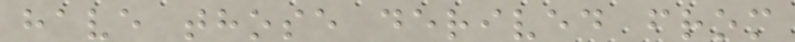have those derived from
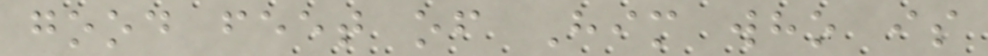good feet of Him who is
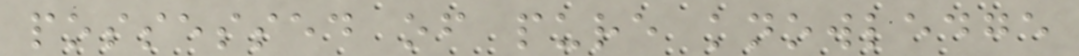possessed of pure knowledge
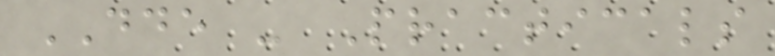DDE - Practicals
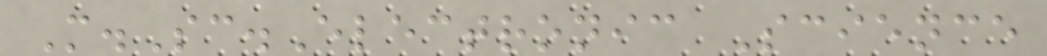M.Sc.Electronic Science
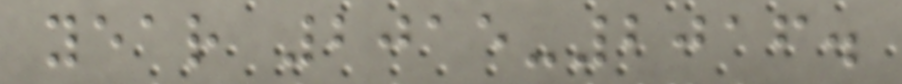year 2015-2016.
